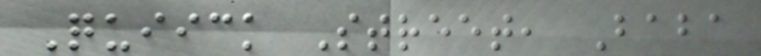Quiick Street, Baba
